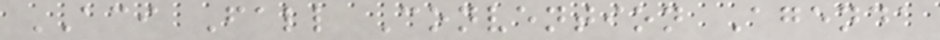ACI Fall Convention Agenda
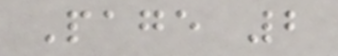Page 2
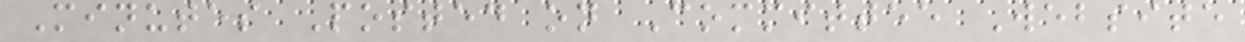Minutes Posted on Committee Website
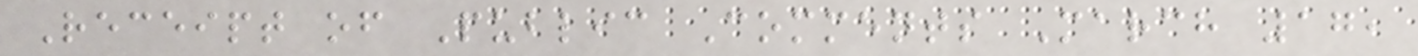Receipt of Public Comments March 17,
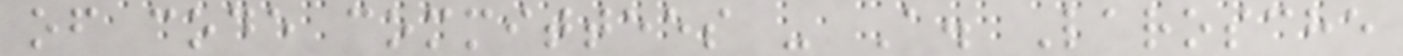of code committees - A. Larosche
